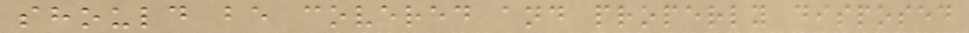should be covered and properly disposed
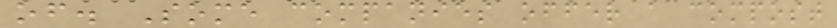of. Some companies offer a compost
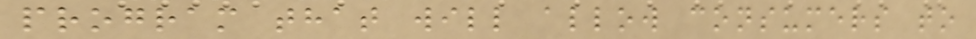program that will allow consumers to
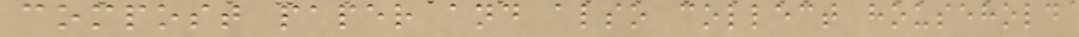compost paper and also collect household
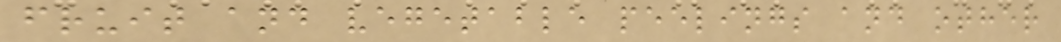fruit and vegetable peelings and other
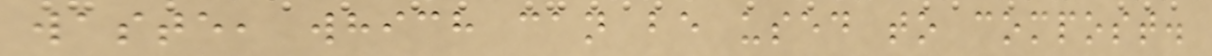waste, which can be used to compost.
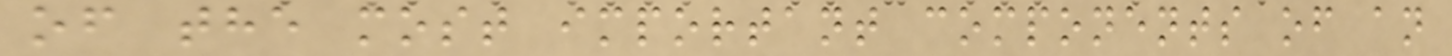of the most important components of an
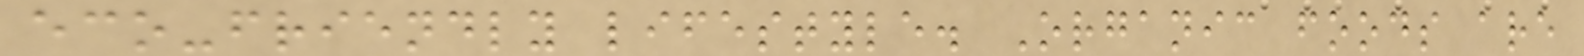eco-friendly lifestyle. Organic foods are
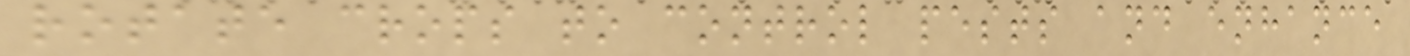rotate crops to control pests and enhance
